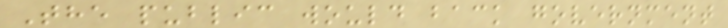The public would back government
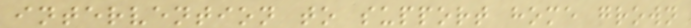intervention to support home grown
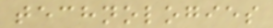technologies
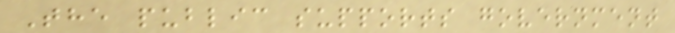The public supports government
